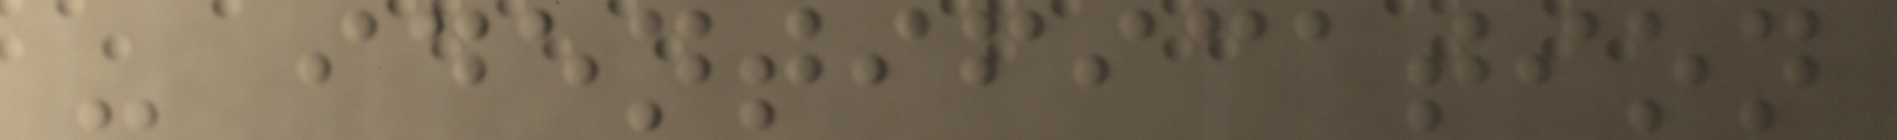- identification
